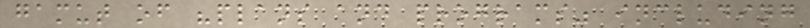gamut of "plans and programs" including
